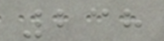238
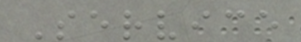Service
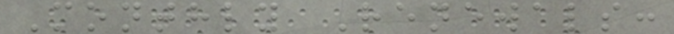Monthly Renewals:
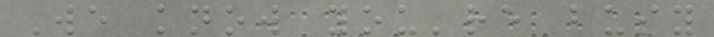We know you're busy
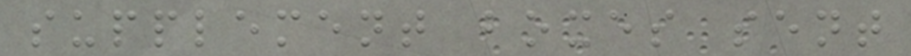supplement boxes sent
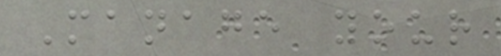Manage your
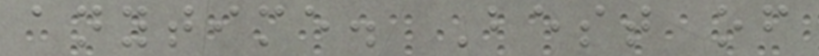anytime. Best of
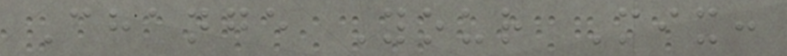Change Your Mix:
